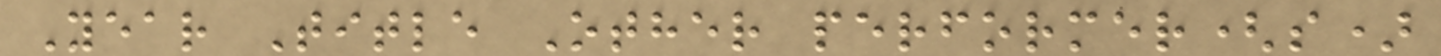Year Title Other performer(s)
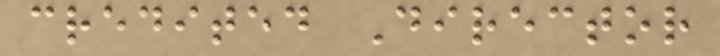credited Director
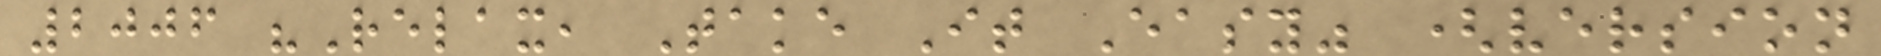2006 "Relax, Take It Easy" (version
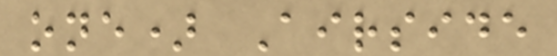one) Airside
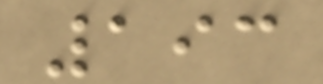193
